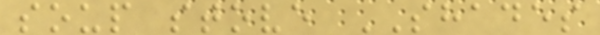soup stove SHADES
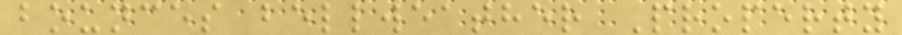bounces bellweather Property
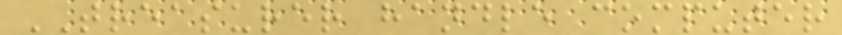TREASURER handle computer
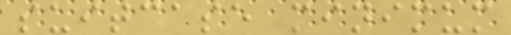suitcase minimum
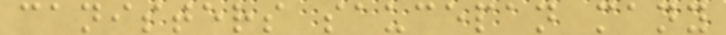canisters saucepan many
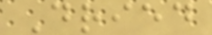Dried
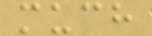much
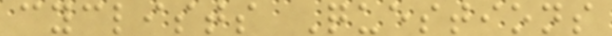cyclists Questions
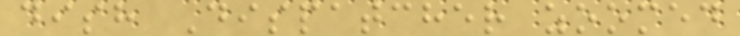dish Dispatcher zoomed
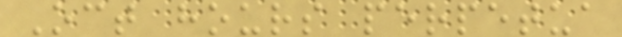Oct hours perpetua
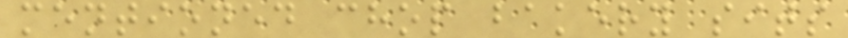mentioned chop bakery sits
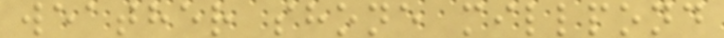weather shone millpond
